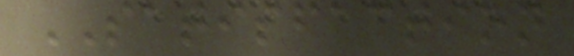SATISFACTION
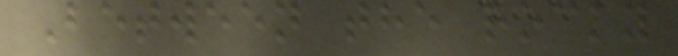Between the rocky
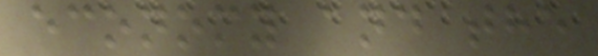economy and the
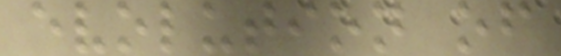evolution of
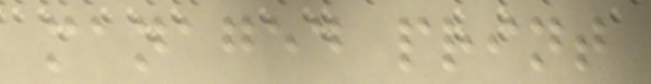managed print
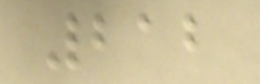212
